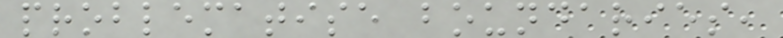problematise boundaries,
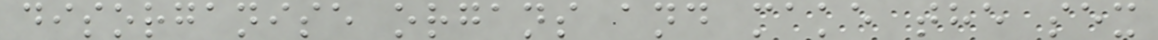disorganise organs and make the sex
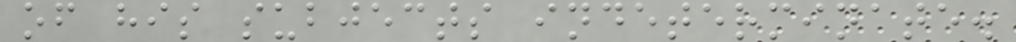of his subjects indeterminate.
